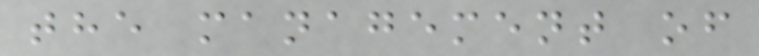the management of
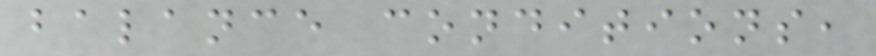balance conditions,
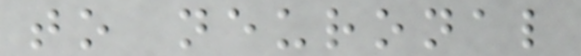to neuronal
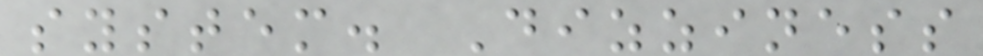system. Dizziness
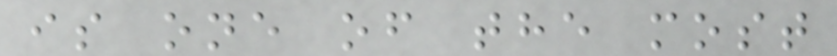is one of the most
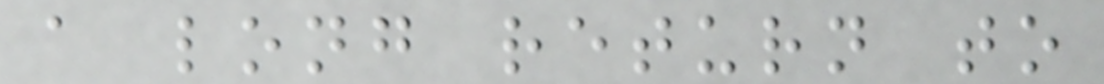a long return to
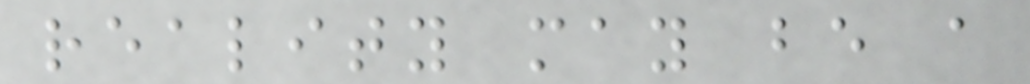reality may be a
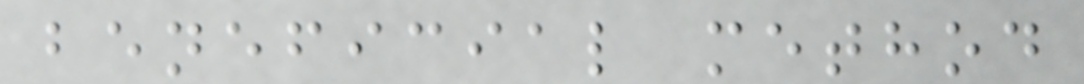beneficial method
